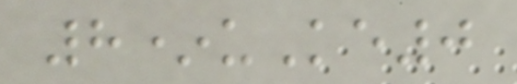8*uKe0
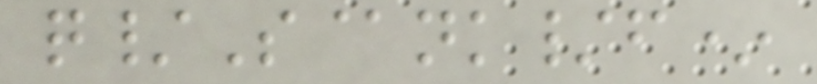q/S@nk/f*
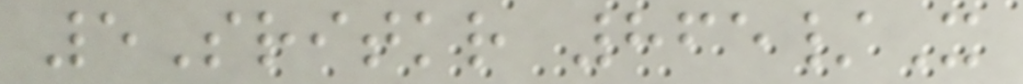5Sritkr 865/X
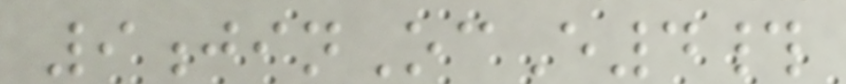9jinOcE4#
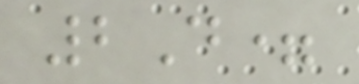2D=
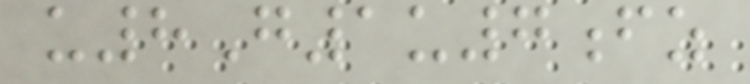u8G1u7fz
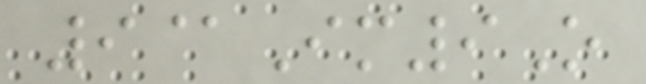9@Im9O
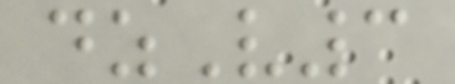dzV3
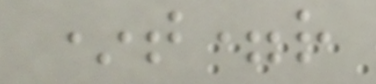*t=r
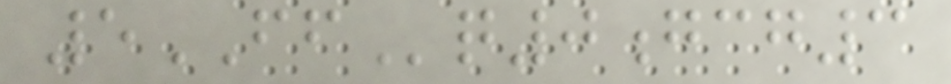5FFq0gcg3
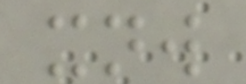xnw
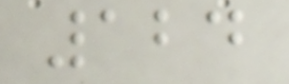124
